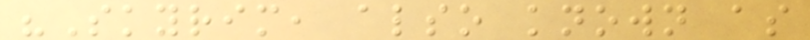"Skyrim, also known as
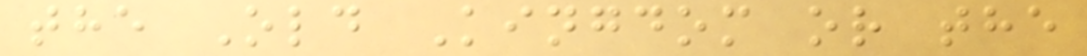the Old Kingdom or the
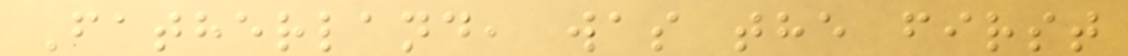Fatherland, was the first
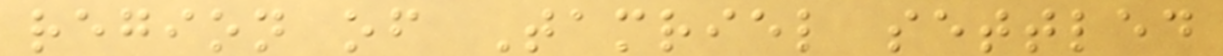region of Tamriel settled
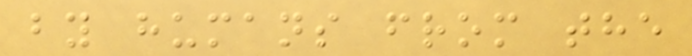by humans from the
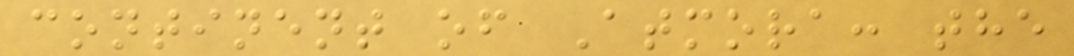continent of Atmora: the
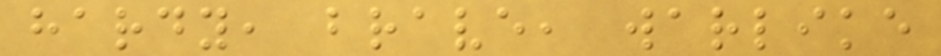hardy, brave, warlike
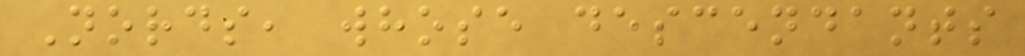Nords, whose descendants
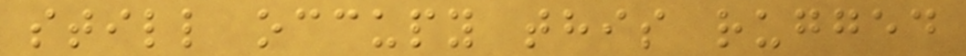still occupy this rugged
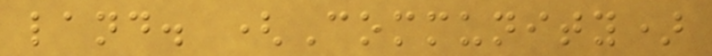land. (Community)
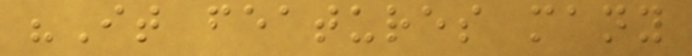"It features many
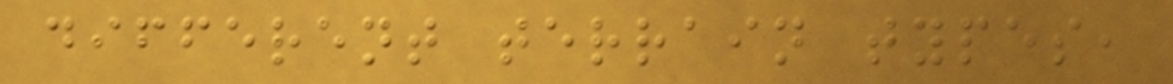different terrain types,
